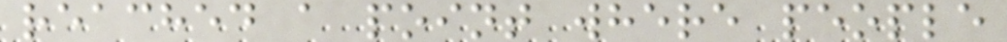reached a point where people
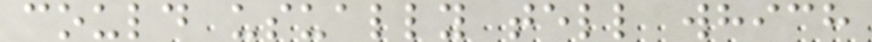could usually tell which
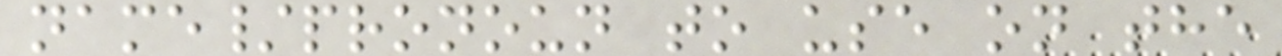name/pronoun to use on the
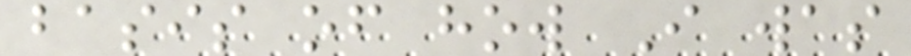basis of how I was
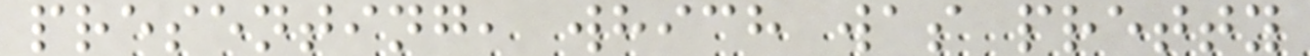presenting, which was pretty
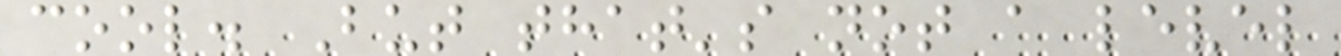cool. But that's not a level
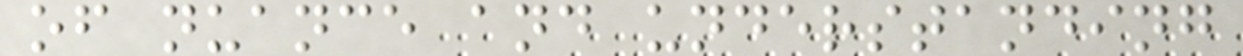of nuance and understanding
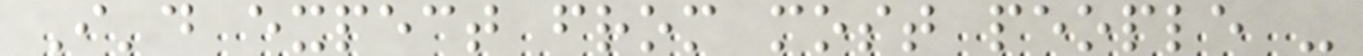I'd expect from most people -
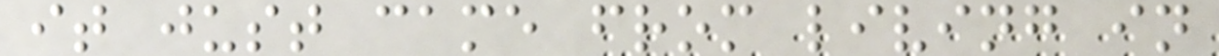it just came from living in
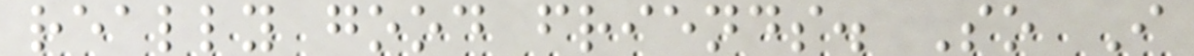really good friends. So I
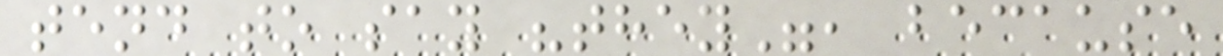tend to say "they", because
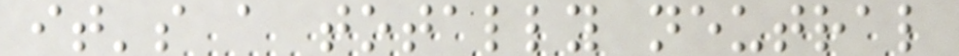it's a totally neutral
